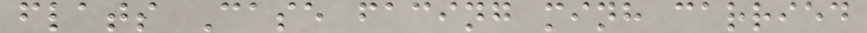flats Case facing minh carried
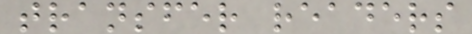transfer readers
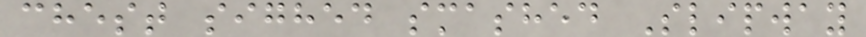chest sighed smashed Slipway
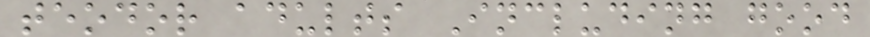teodor adults Including good
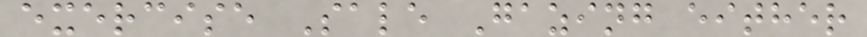exercise Sale Gazing either
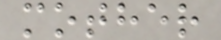mother
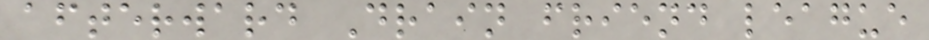afterward Drain friend league
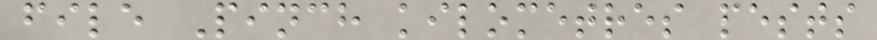file Pinch kilometres pests
